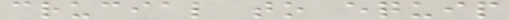crucial to equip
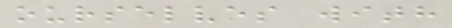ourselves with
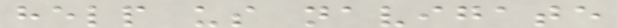help us navigate
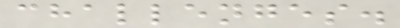challenges.
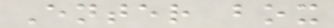Enter box
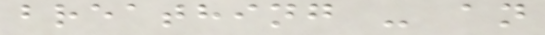breathing - an
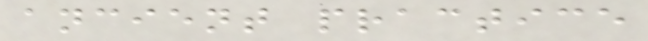ancient practice
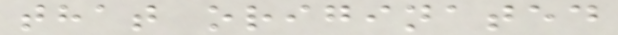that originated
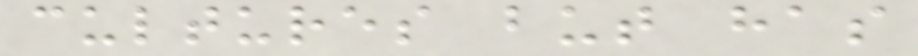cultures but has
